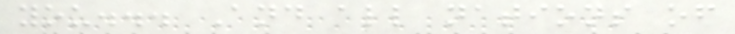you... And all nations of
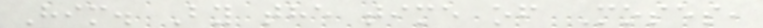Him. By the time of Moses,
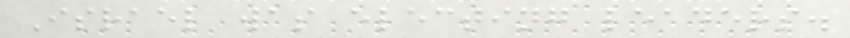Israel was electing leaders.
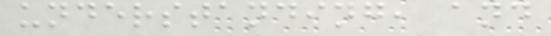understanding, and
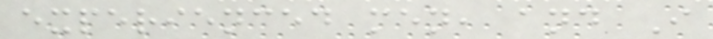experienced men, and I
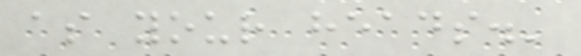as your heads.'
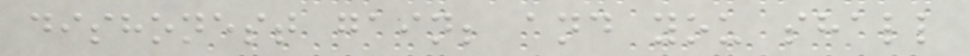dishonest gain; and you shall
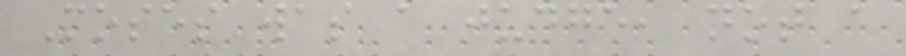Moses was a judge, not a
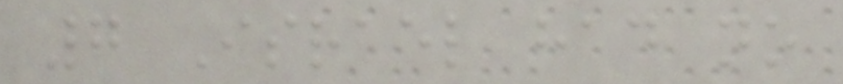7 Israel had no
